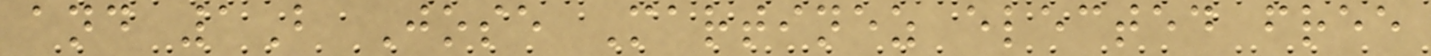and 1B Jose Martinez elected free
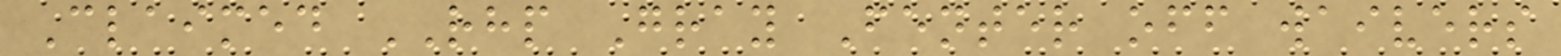Claimed RHP Gray Fenter off waivers
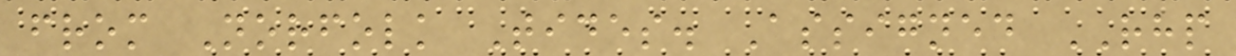from Norfolk Tides. Assigned RHP
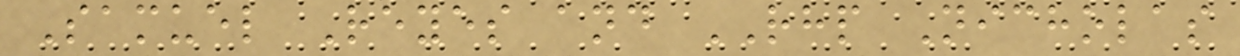Samuel Reyes and RHP Nicholas
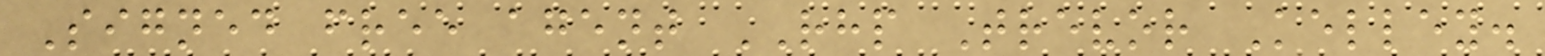Signed free agent RHP Trevor Kelley.
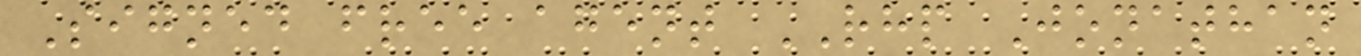Signed free agent RHP Jonathan
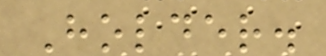Holder.
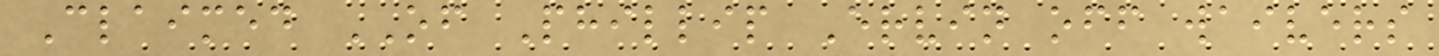Claimed OF Phillip Ervin off waivers
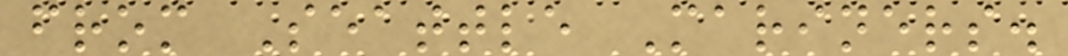from Seattle Mariners.
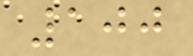100
